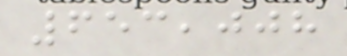653,008
